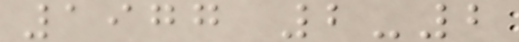1977 2-2
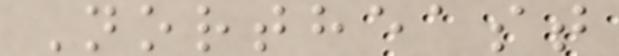Northeast
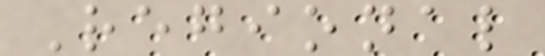Regional
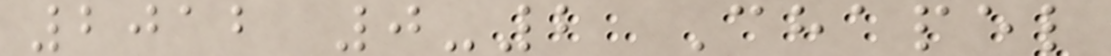2012 0-2 Chapel
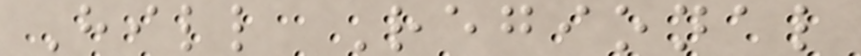Hill Regional
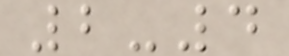2-4
